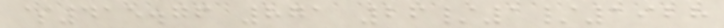$415.76 871 26/1/1928
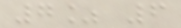7% 6
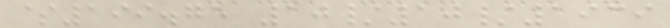$199.75 10/10/1939
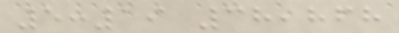5:19 38,868
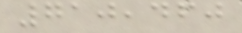710,460
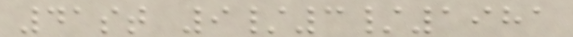41st 9/3/1981
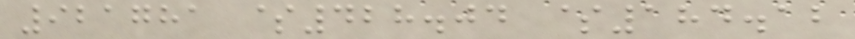921781 $428.04 $184.12
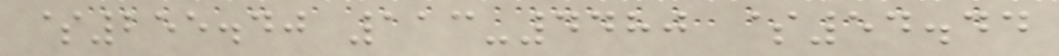$255.40 113-4480 $54.44
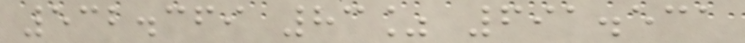532.369 83% 691.531
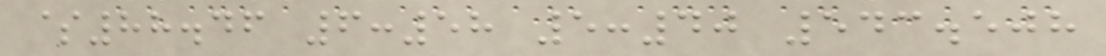$88.46 6:58 5:40 543.508
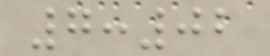7:02
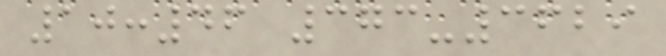10:46 373-3629
